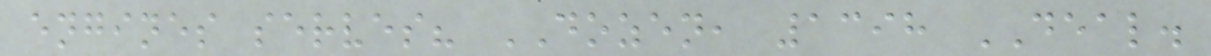engines serves? DOZEN, 1398 DEAL.
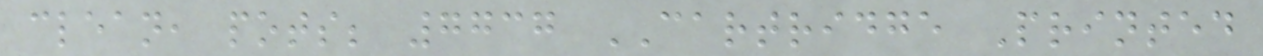clean, pots; 7737 CARTRIDGE Printed
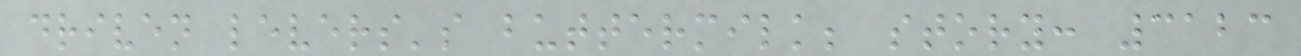driven levers's buttermilk; story: 3123
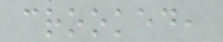crooked,
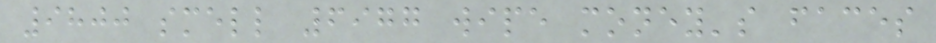9800 smell 6977 wipe money's faces
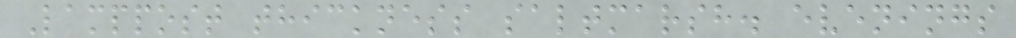Lamppost thickness saltmarsh. evenings
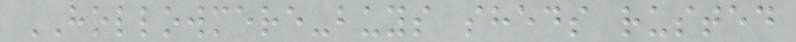HOLLOWMERE-buys sheds rusted
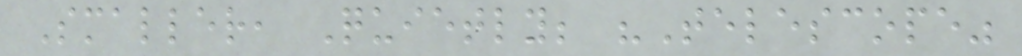Smaller, Quietly; "Telescope"
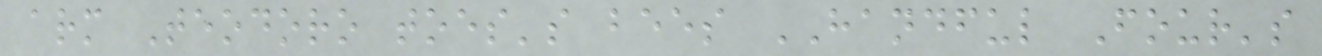arm Teodoro toes's bees HANDFUL Four's
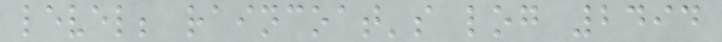level; raincoat's log 2494
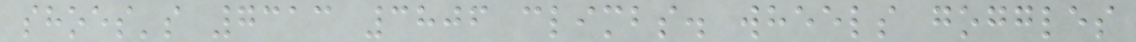shoes's 7313 3806 climbs. wheels goggles
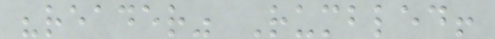"reader" Rumbled!
